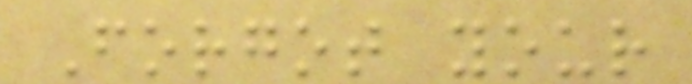Forgot your
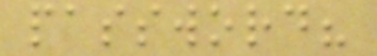password?
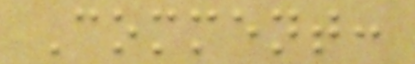Comment:
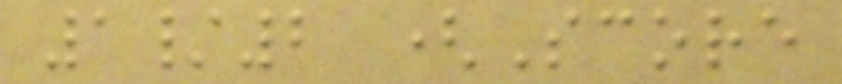1/2 (Score
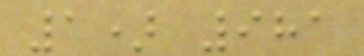1) 981
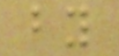by
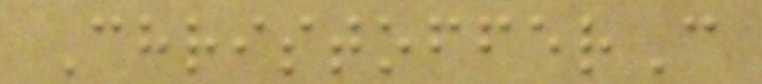ChristofferC
